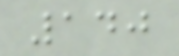140
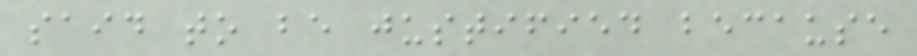said to be justified because
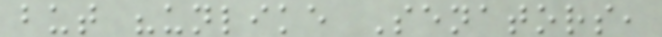but "unlike Senators,
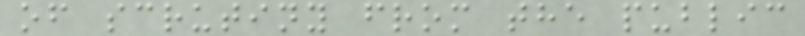of scrutiny from the public
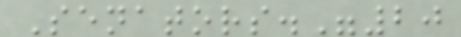Senators."20
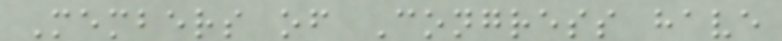Members of Congress have
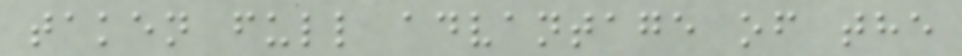taken full advantage of the
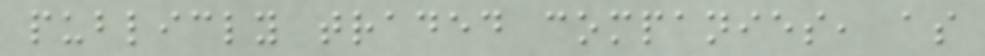publicly traded companies, as
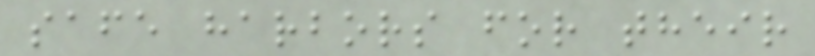safe harbors for their
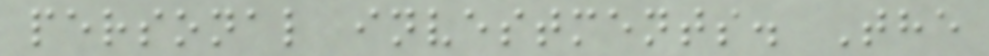personal investments. The
